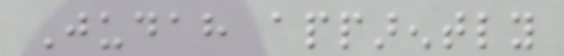Judah apparently
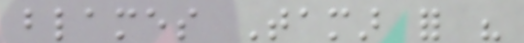blames Tamar for his
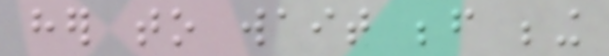her to wait before being
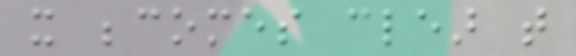it becomes clear that
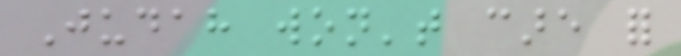Judah won't care for
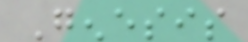Genesis
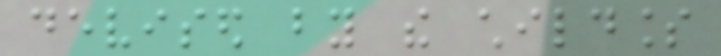devised by the childless
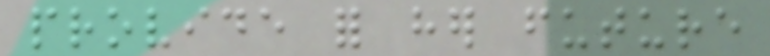provide for her future
